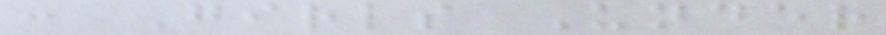: Girls Under
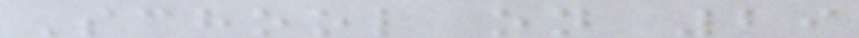School on 29
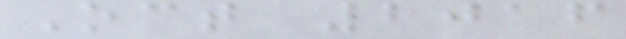Oct 2016
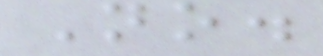No.
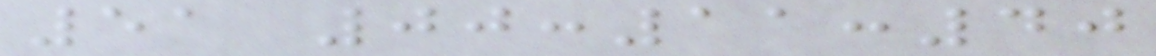51 00:11:40
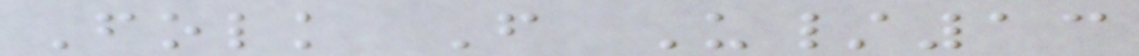Folk F U/13
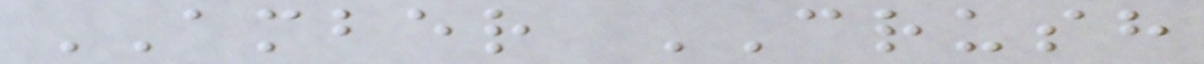AMBER CRUSH
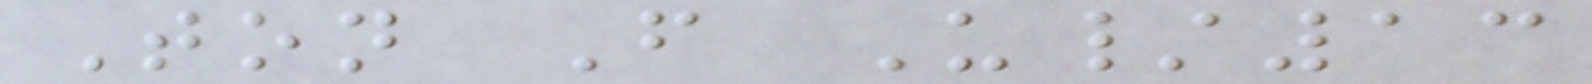Ton F U/13
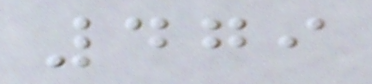479
